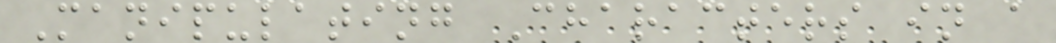Manipulating Characters in a
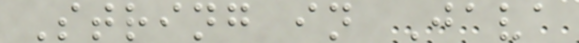String in Java
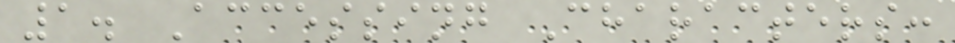1. Accessing Characters:
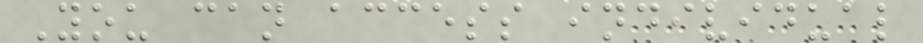You can access individual
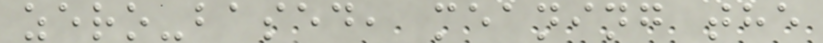zero-based, meaning the
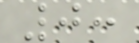0:
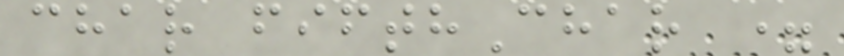char fifthChar =
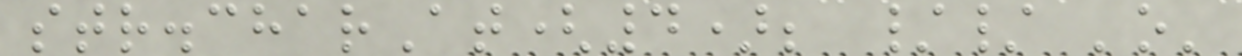str.charAt(4); // 'o'
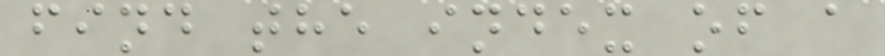find the index of a
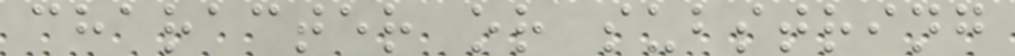character or substring
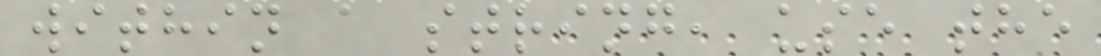within a string, use the
